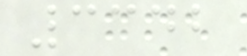3342
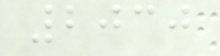2030
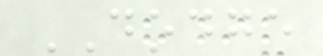DODGE
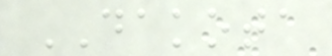DAKOTA
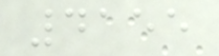4155
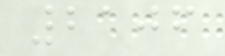2106
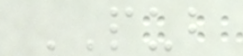PUB
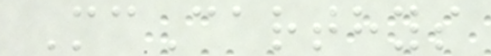McCarthys
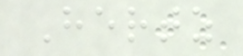Hertz
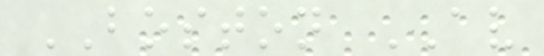BOSTON AV
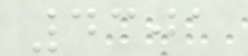4301
